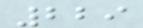229
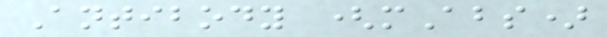Antibody (mAbs)
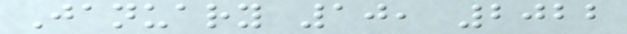January 10, 2022
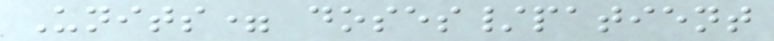Units= doses/patient
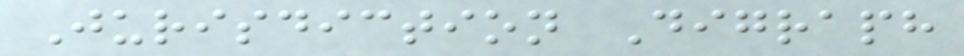Jurisdiction Digraph
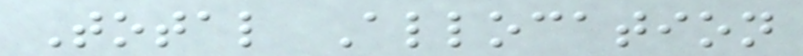Total Allocation
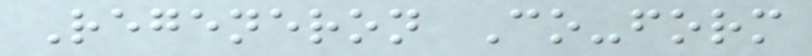Regeneron Co-form
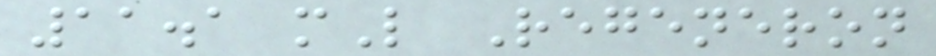11.1 mL Regeneron
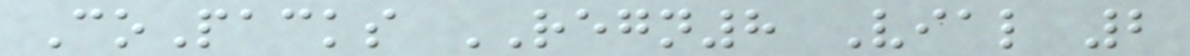CoPacks REGN8 Vial 2
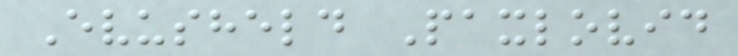Evusheld Paxlovid
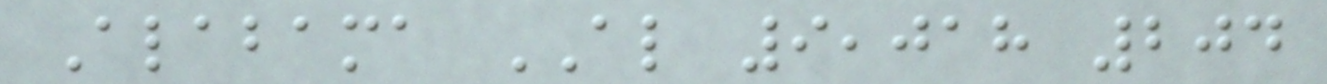Alabama AL 9,018 204
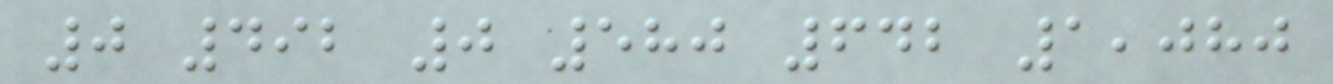0 492 0 580 642 1,080
